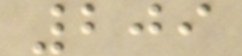209
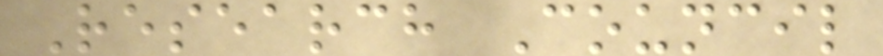Research Council
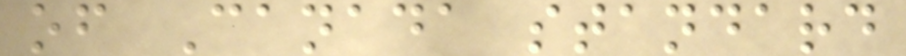of Canada standard
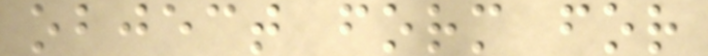object form for
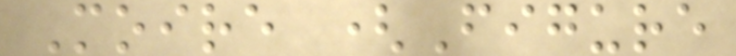Moire (Figure
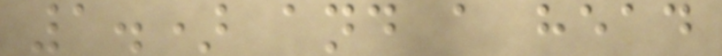1.) and a head
